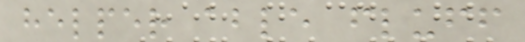helper able fluff
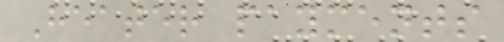Heater payments
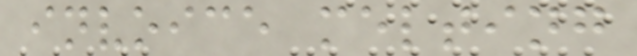invoice melting
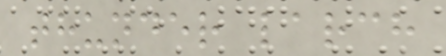thunder larch
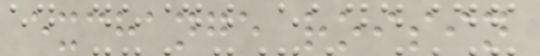exchange roisin
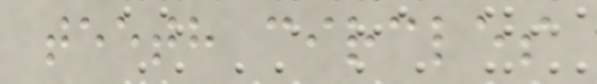teeth circles
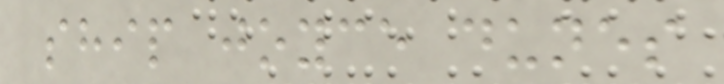ship joyce dunes
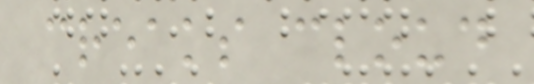creaks cloud
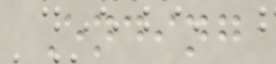Ending
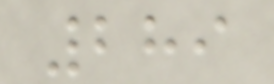289
